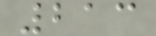213
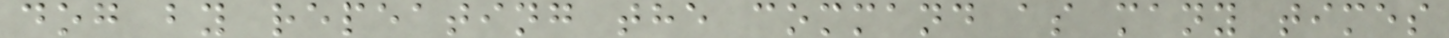dog by repeating the command as many times
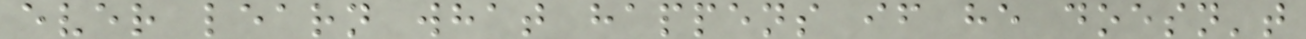ever learn what happens if he doesn't
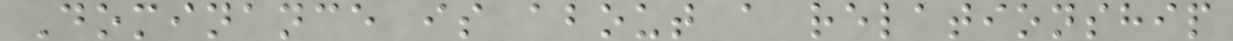Dominance is about a relationship
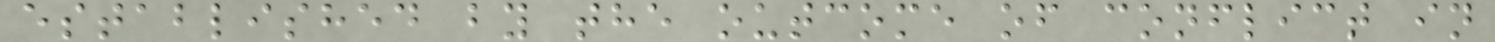established by the outcome of conflict in
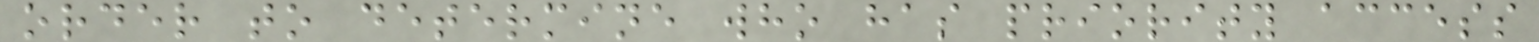order to determine who has priority access
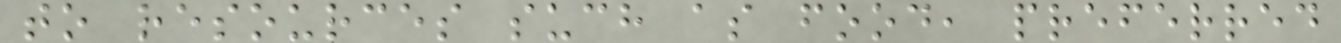to resources such as food, preferred
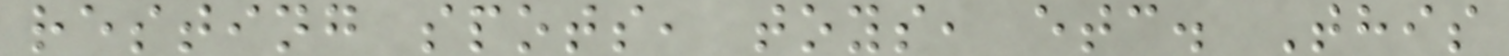resting spots, toys, etc. This
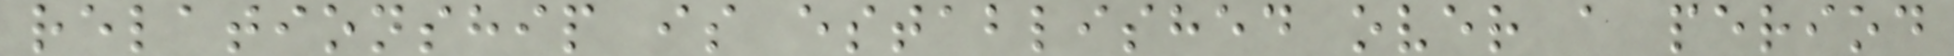relationship is established over a period
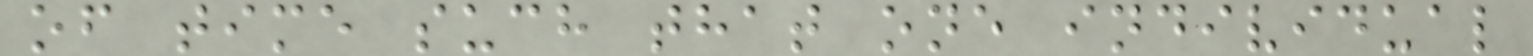of time such that one individual
